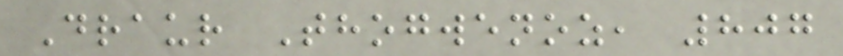Draur Thogwenoz, 807
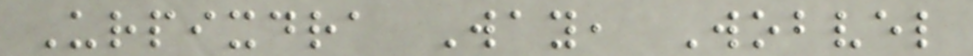Urpixdra Way, Wobvel
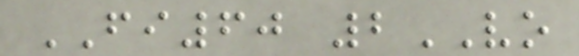FI60 2VO
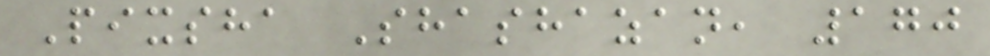Pixsha Shashazan, 170
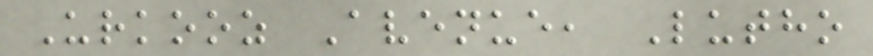Urkooz Avenue, Lutho
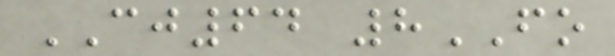CJ64 8FO
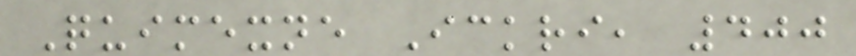Quimexne Ickri, 400
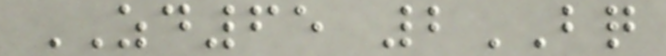ZD65 2BQ
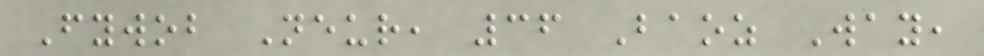Fywob Neur, 36 Baoz Way,
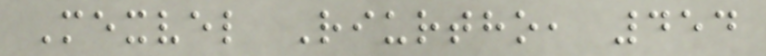Mexvel Riurtho, 454
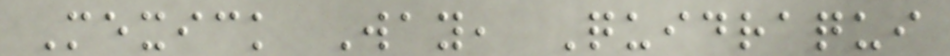Mexick Way, Quidraqui
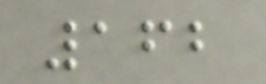162
